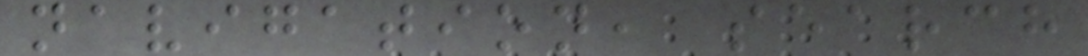navigation, search
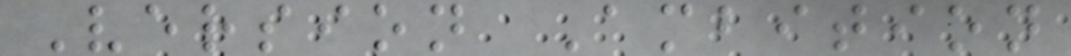Version Ambition
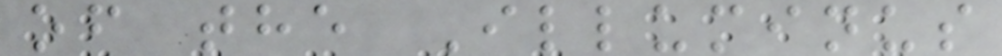of the Illuminus
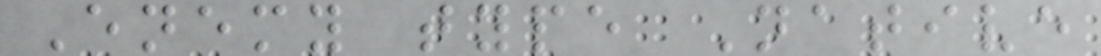Enemy type Native
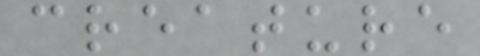creature
